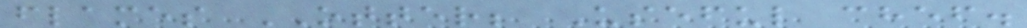flames OTTER; Useful chef.
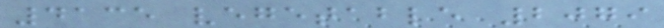4135 vegetable 2079
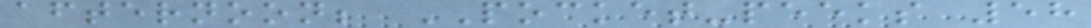afternoon; POCKET-peeks 58
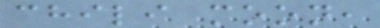chili moon,
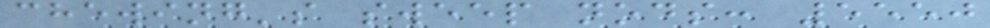chewing's sweep nods: 5550
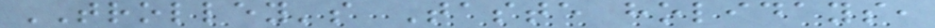TROLLEY's Taste holidays,
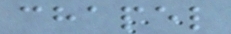chapel
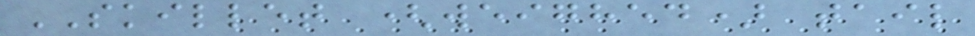SKILLET (weighed) tail
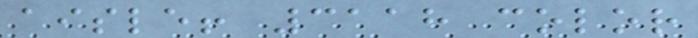aisle! 3118 color
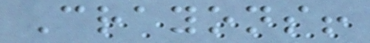Crayons!
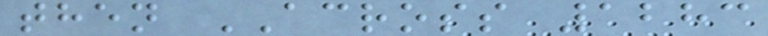then ACROSS 1283
